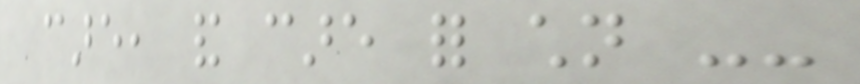care, and care for children --
